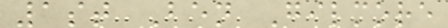1st Ben Gilmore
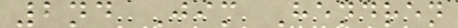2nd Jim Hendren
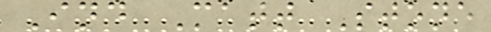Ind Matt Stone
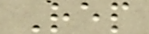Rep
